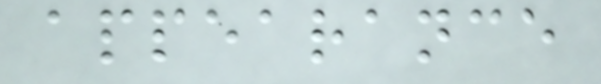appearance
